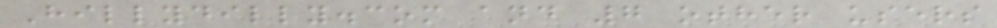Hillydilly.com and 7 other users
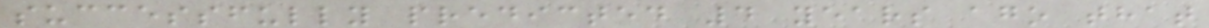successfully predicted 4 years ago that
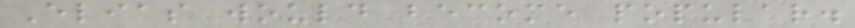Elias would become popular.
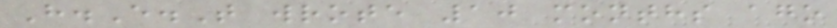H.E.T wrote 10 months ago
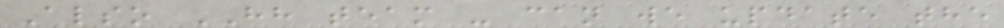Also HH team - can we update the
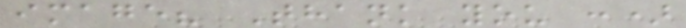image? Thank you :)
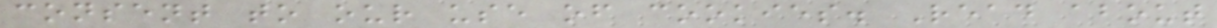consent to our use of cookies. Read about
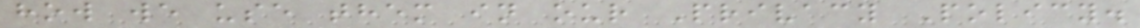how we use them in our Privacy Policy.
